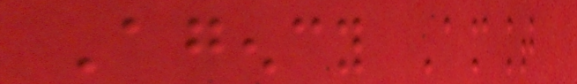Agency Amount
